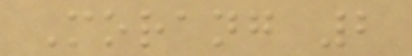Morang 2
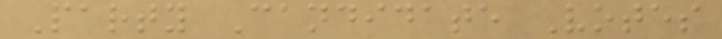Party Candidate Votes
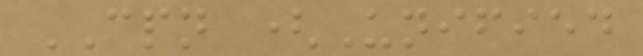CPN (Unified
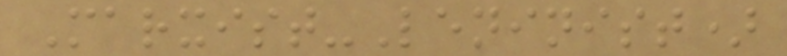Marxist-Leninist)
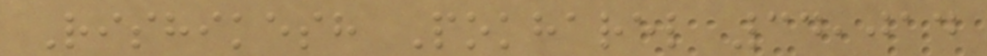Rishikesh Pokharel 34,014
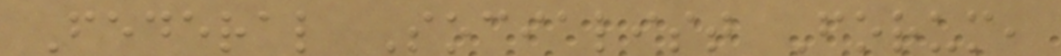Federal Socialist Forum,
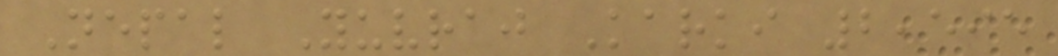Nepal Yuvraj Karki 2,595
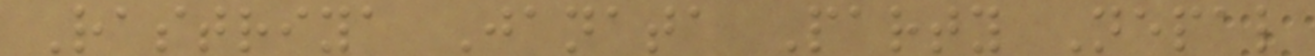Rastriya Janata Party Nepal
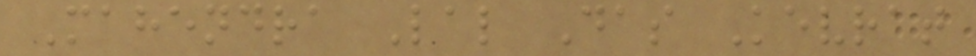Mahendra Lal Das Kevrat
